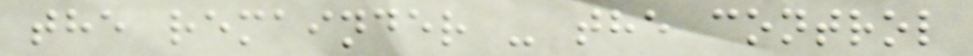the remainder - the control
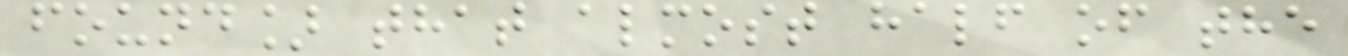found] that almost half of the
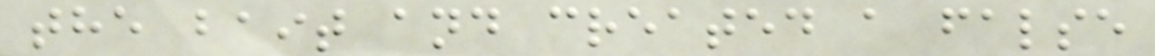the bait and created a false
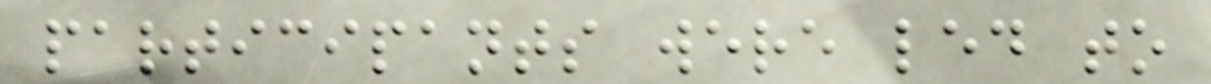participants were led to
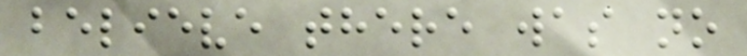believe there was no
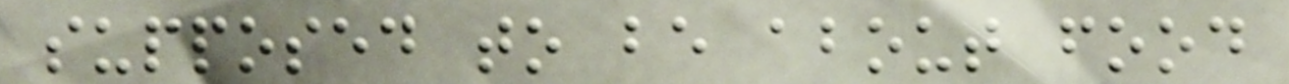supposed to be about food
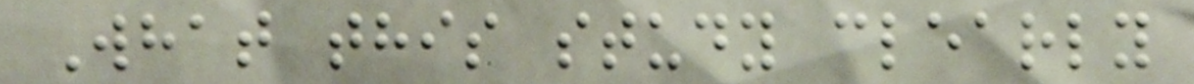What this study clearly
